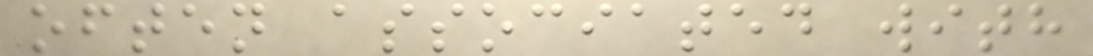often associated with
